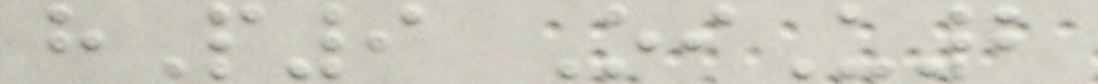hP9 OiU2
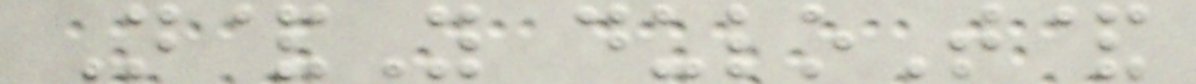N&Y duloT&
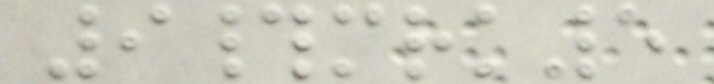9#mrk5
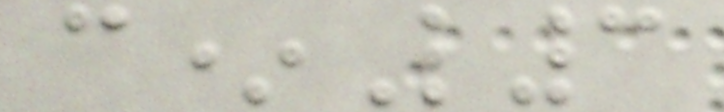c*L3
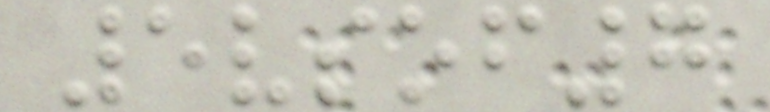5vsof7
